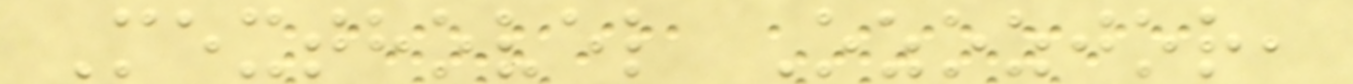Mexthovel Ozozjor,
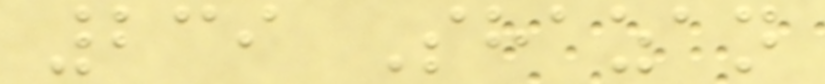239 Shazan
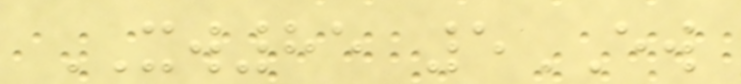XW85 5EW
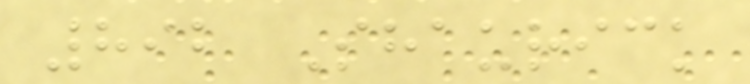892 Shaurick
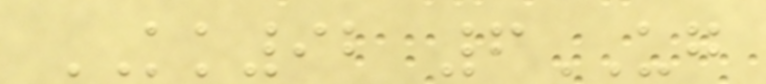KK92 6UG
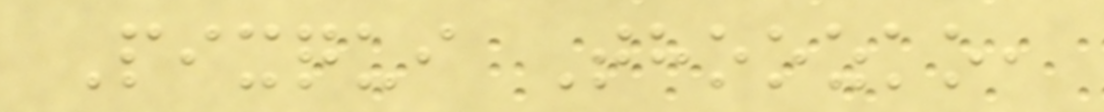Pixqui Thoozko,
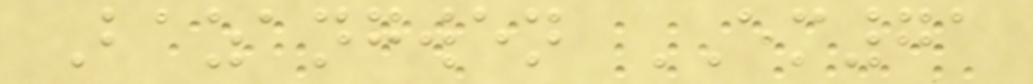Bazangwen EM71
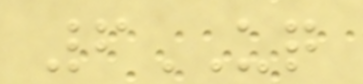6UQ
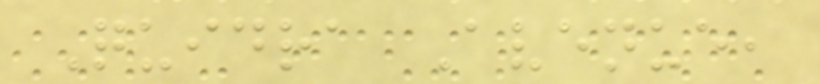Quidra Avenue,
